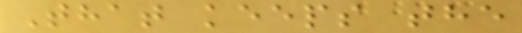That keeps the
